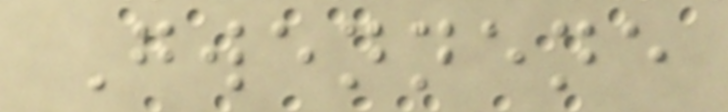Gwennene
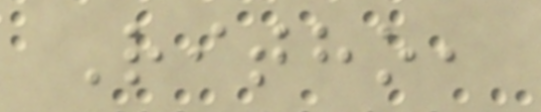Ritho,
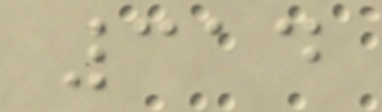314
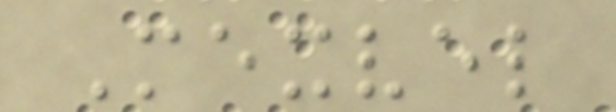Mexvel
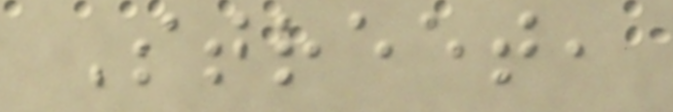Street,
